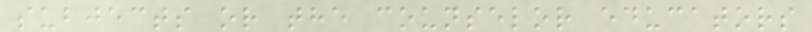subjects or the counselor educators
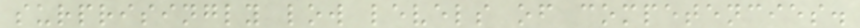surprisingly low levels of competencies.
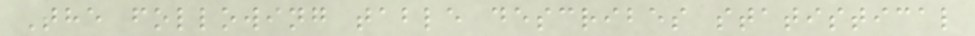The following table describes statistical
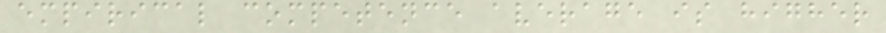empirical competence average is higher
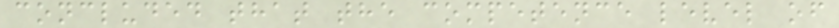concluded that the competence level of
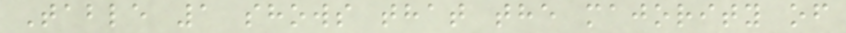Table 1 shows that the majority of
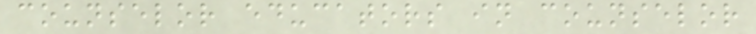counselor educators in counselor
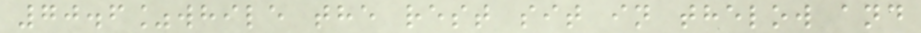70.6%while the rest sit in thelow and
